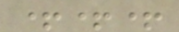+++
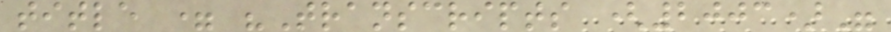title = "Transcripts (2003)"
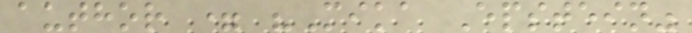author = "Mika Epstein"
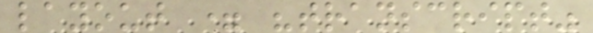layout = "transcript"
